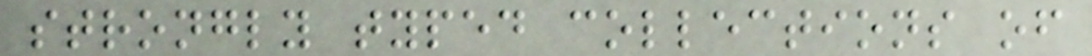strongly typed collections of
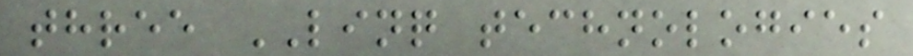three LINQ technologies
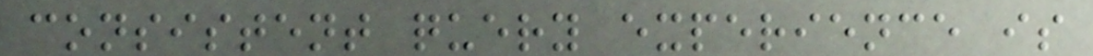consistent query experience is
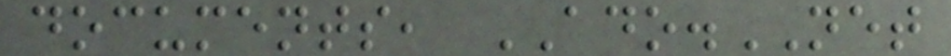documents, ADO.NET
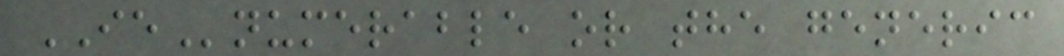IEnumerable or the generic
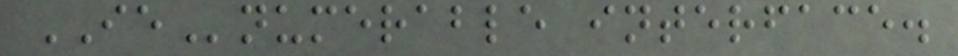IEnumerable interface.
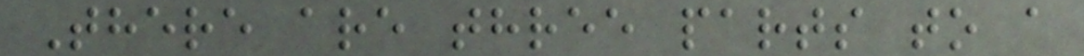There are three parts to a
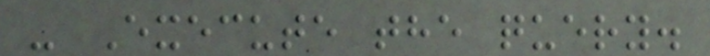- Execute the query.
